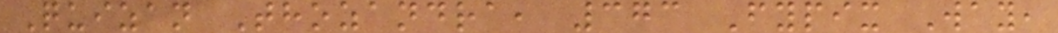Quizan Thozandra, 373 Fypix Way,
